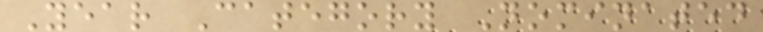Year Category Nominated
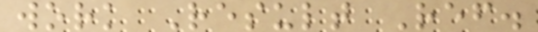work Result Ref.
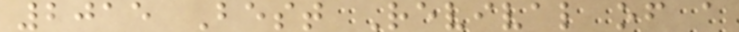2015 Best Revival of a
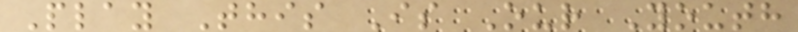Play This Is Our Youth
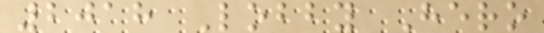2018 Lobby Hero
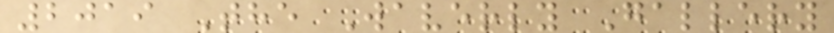2019 The Waverly Gallery
